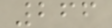266
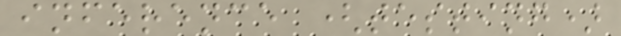inference (testing)
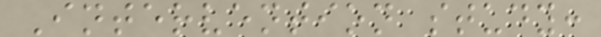Intervention study:
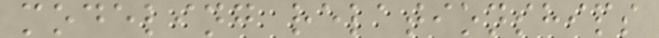modeling relationships
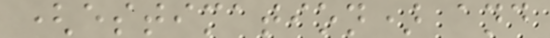(estimation) and
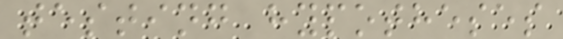testing hypotheses
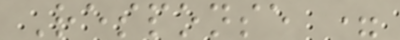Response =
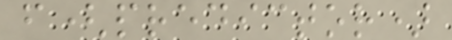f(predictor)
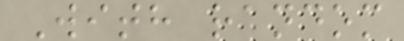With random
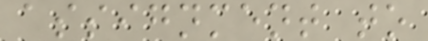assignment to
